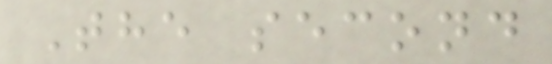The second
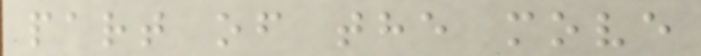part of the move
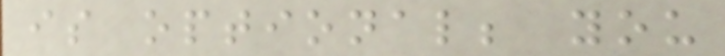is optional; you
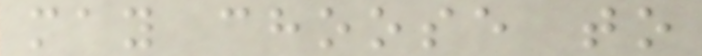may choose to
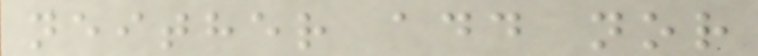neither add nor
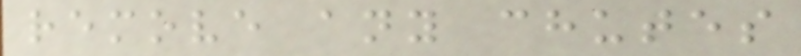remove any chutes
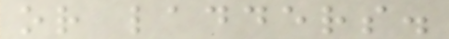or ladders.
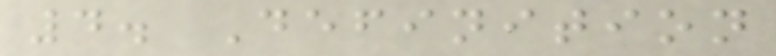4. Definition
